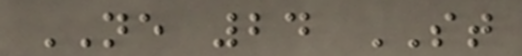NE 24 ST
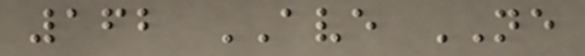162 AVE NE
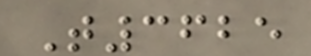T3625
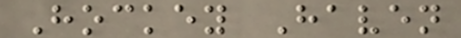Hockey Haven
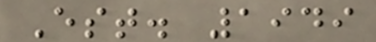Est. 1949
